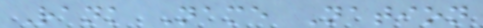Rank Name Nation
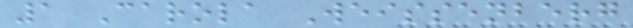1 Carola Weissenberg
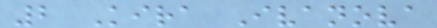2 Kira Ivanova
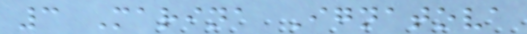3 Marina Ignatova
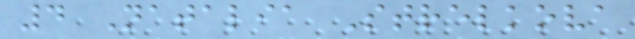4 Natalia Strelkova
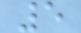5
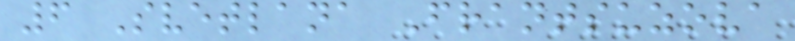6 Svetlana Frantsuzova
